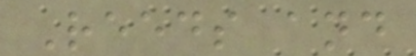Reeds and
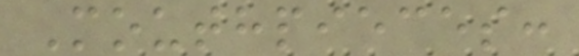Mouthpieces:
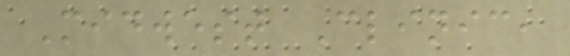Midwest Clinic,
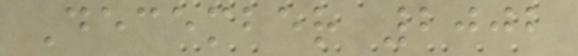December 2002
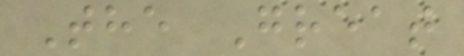The Great
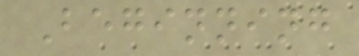Beginning
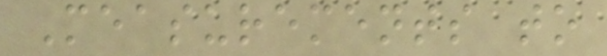Measurements to
